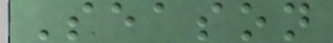Season
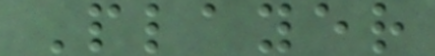Player
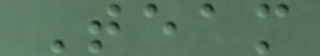Team
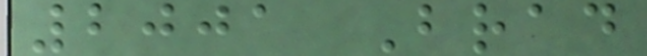2001 Brad
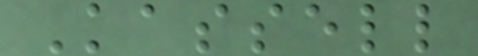Kassell
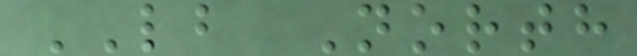LB North
